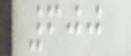600
